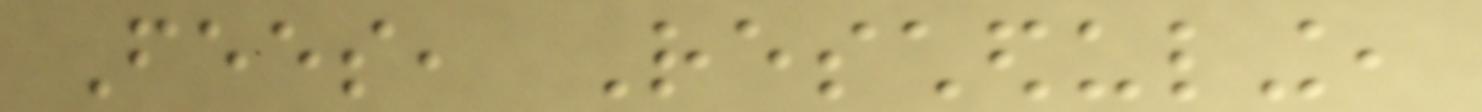Fees, Rescheduling,
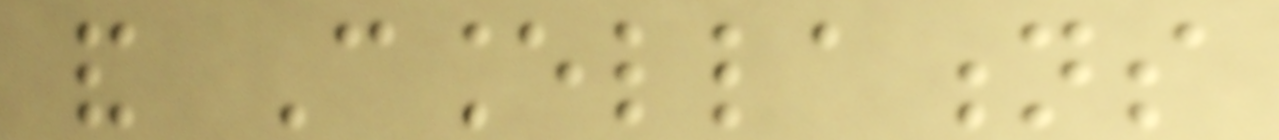and Cancellations
